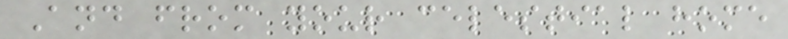And from your celestial home
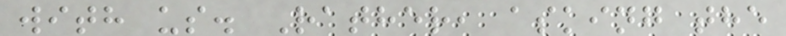with us. Rather, asking the
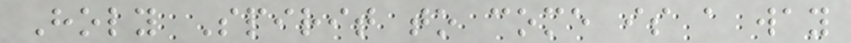Holy Spirit to come is a way
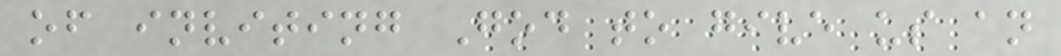of inviting God to give us an
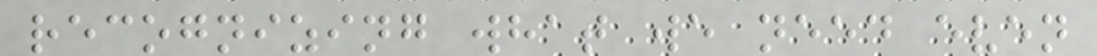recognizing what we need even
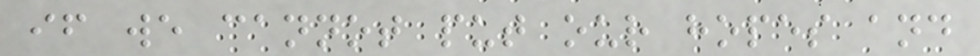if we cannot put our hopes and
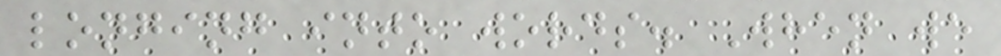longing into words. When we
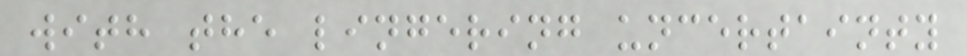with the lingering uncertainty
